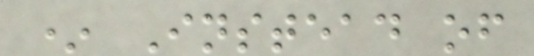* Instead of
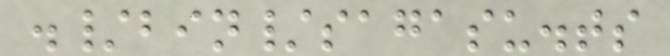./bin/sagasu.ts
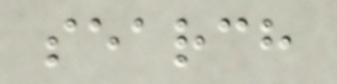search
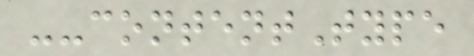--contentType
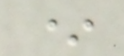*
